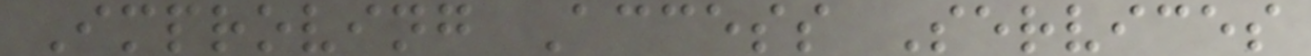Improving Access Services
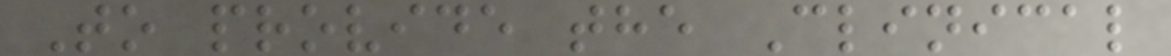To provide the Clinical
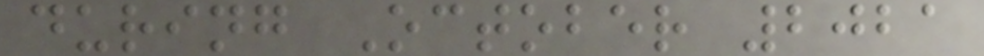during October 2021
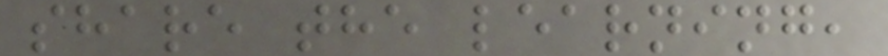share the learning,
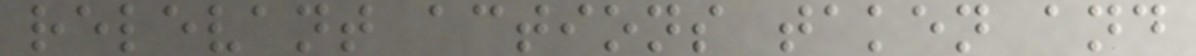relevant actions taken and
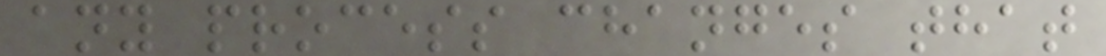any process changes that
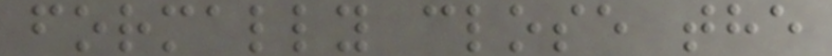formally close the
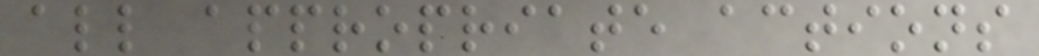all appropriate actions
